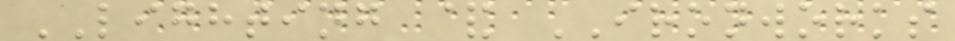LIGHTING & IRONWORKS
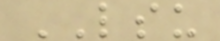LSU
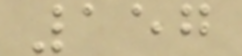157
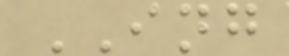ING
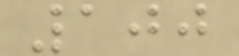100
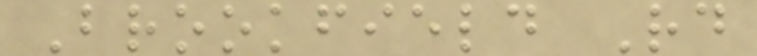Brookfield Rd
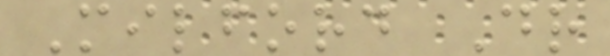Milford Dr
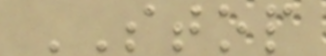STOP
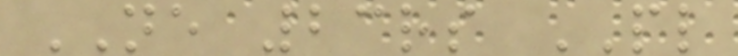NE 23rs PL
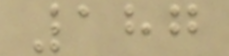187
